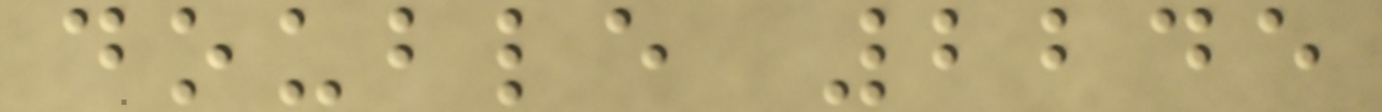double 2245
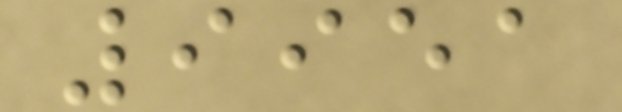9951
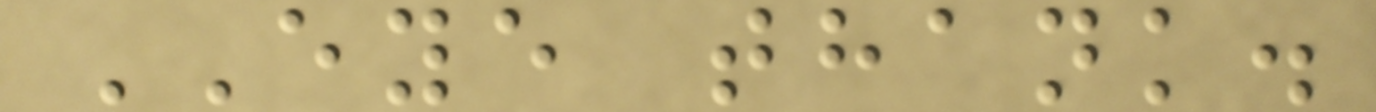EYE thank.
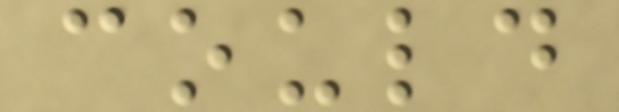could
